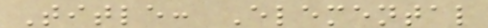Title: Elemental
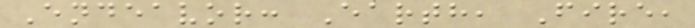Endeavor: Earth, Fire,
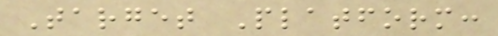Target Platform:
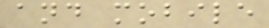and mobile
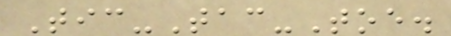Tic-Tac-Toe.
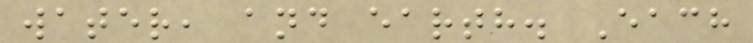water, and earth. Each
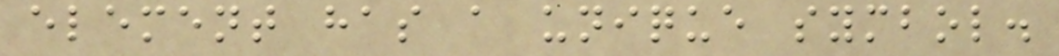element has a unique symbol.
